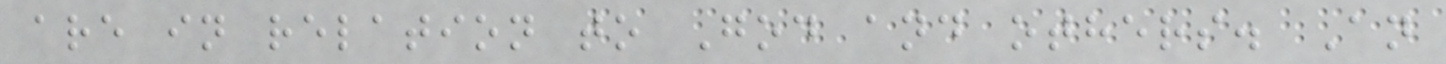are in relation to God and others. An
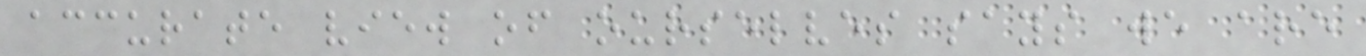accurate view of ourselves says we are
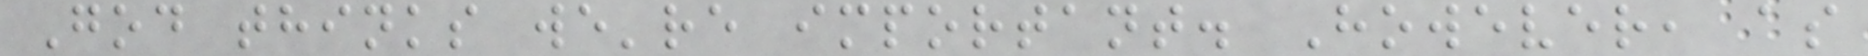God thinks we're important. However, as
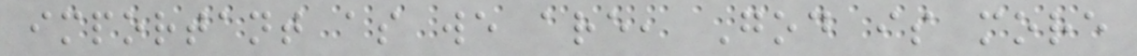important as we are, God is more
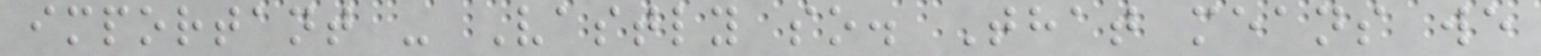important - Vastly so. That means we
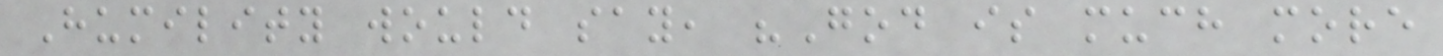Humility would say, "God is much more
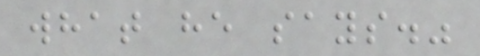what he says."
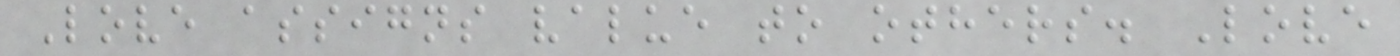Love assigns value to others. Love
